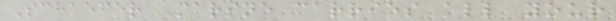Schaefer Marine carries all your
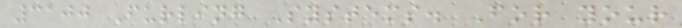3100 Furling Systems. For your
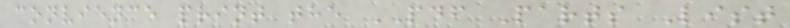convience print the PDF Parts List
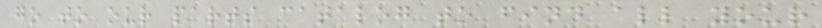go to our parts catalog to find all your
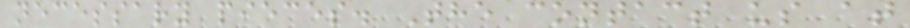necessary pieces. The contact us at
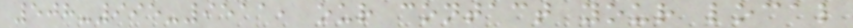508-995-9511, our contact your local
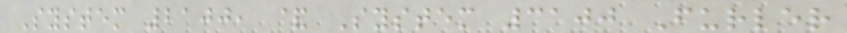System 2100, & System 3100 Furler
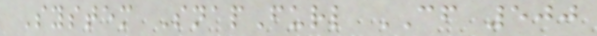System SnapFurl CF 500
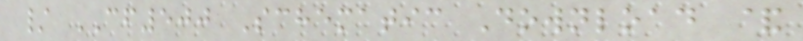/ CF500 Schematic Download &
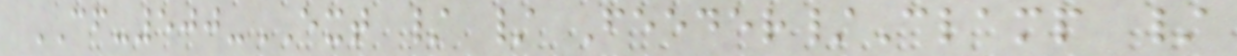CF-500-EXT / / Feeder/Clamp /
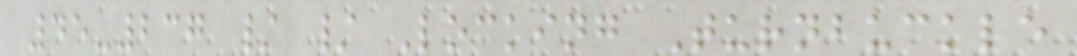45-237 / / Locking Turnbuckle
